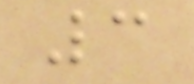3
